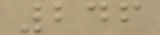246
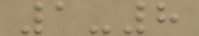1-8
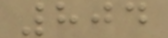804
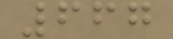667
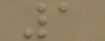1
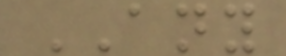ANY
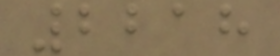2218
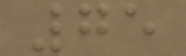75
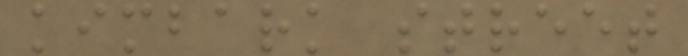kimbark street
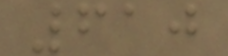610
